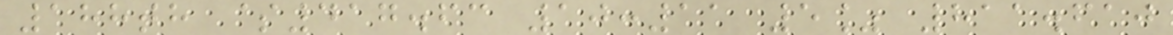188th $417.63 10:11 5% 811.610
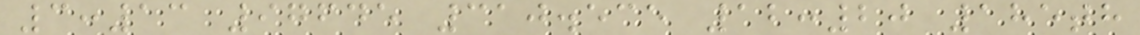3:13 97645 310.535 12:20 185th
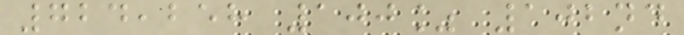724,258 100% 102nd
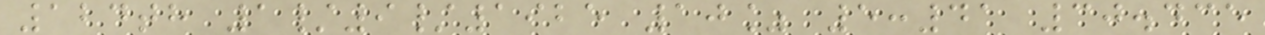124th 1/9/1925 10% 5:41 30.435
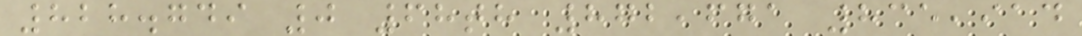828.749 0 68th 872,671 835,914
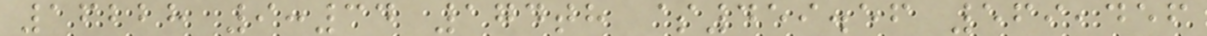16228 9:34 174th $459.56 569,456
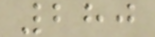280
